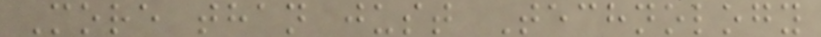More than just Technology
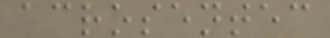acrosentec
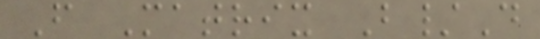F Matrix B/D
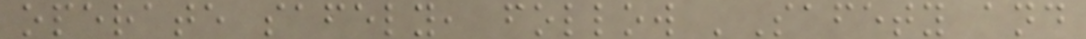operate safely, follow 'Safety and
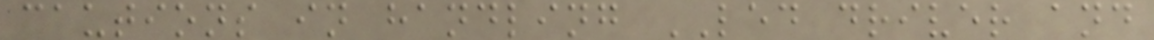cautions in handling LED driver and
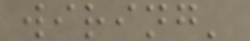wiring'
